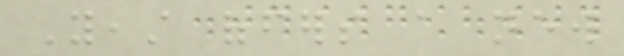Yeast offers a new
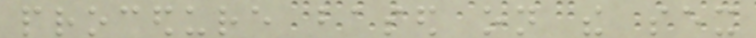procedure based on the sex
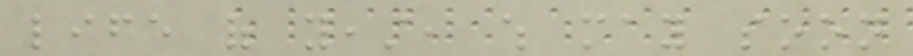life of yeast, which may soon
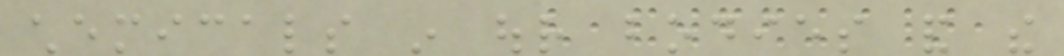chemicals in our bodies and the
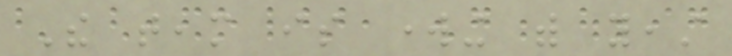The team is working with yeast
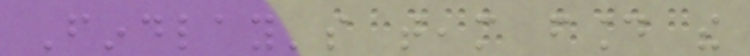Findlay's team found the
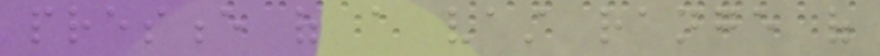presence of a vast range of
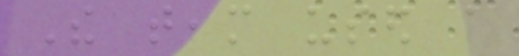The team used a
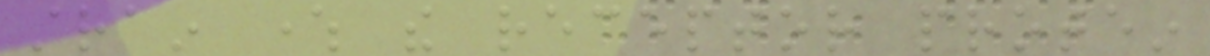strain where the receptor protein
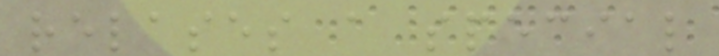relases a special
